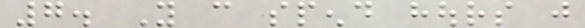7. You can spend hours just
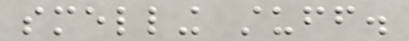smelling stuff.
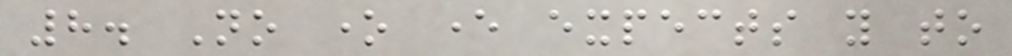8. No one ever expects you to
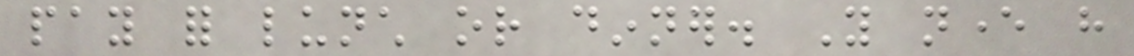pay for lunch or dinner. You never have
